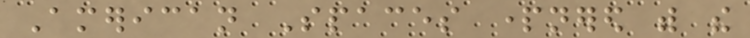American Spaces partnered with the
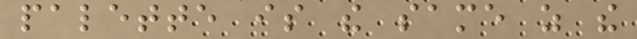palette is the same as the
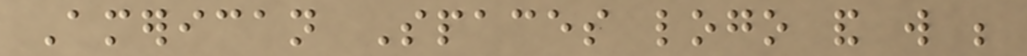American Spaces logo and will be
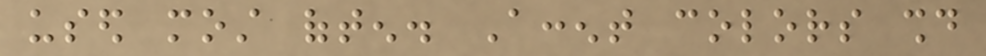used most often. Accent colors should
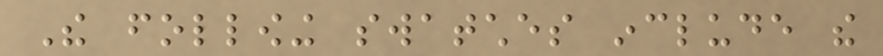The following swatches include the
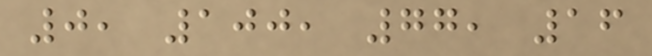0, 100, 77, 16
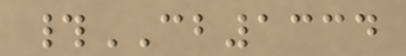#CB1334
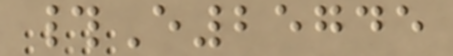#E25745
